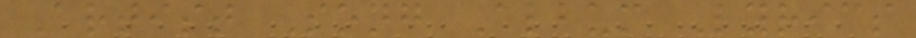Artist Song Album Lyrics
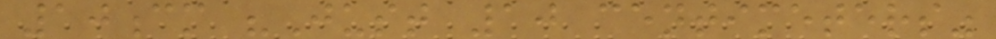10cm "Just 10 centimeters"
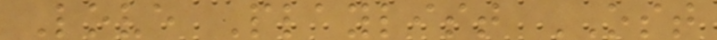Love Playlist OST
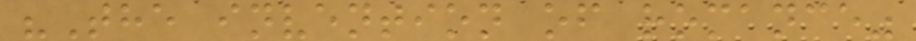"The invention of romance"
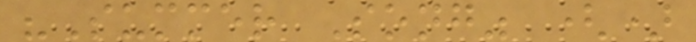"Summer Song" ()
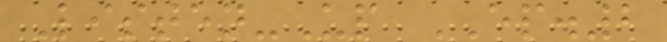Listen-Up EP.2
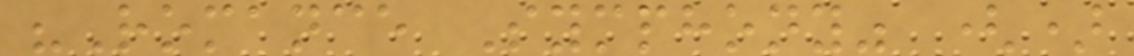"Romance Symphony" ()
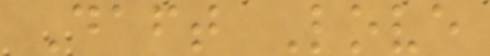Daft Love
